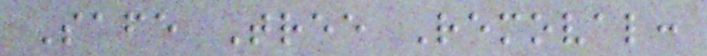Safe Tree Removal:
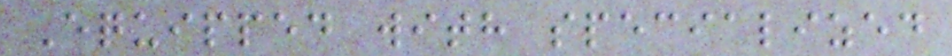Equipped with specialized
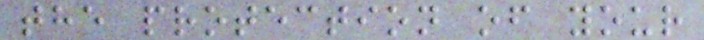the protection of your
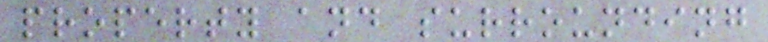property and surrounding
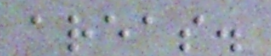areas.
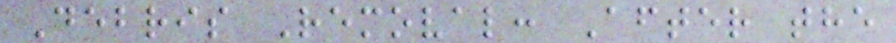Debris Removal: After the
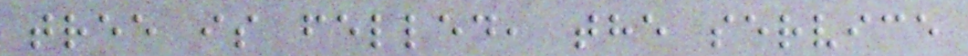tree is felled, the service
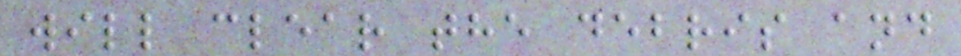will clear the debris and
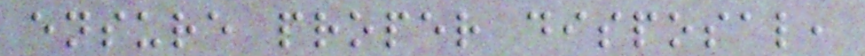ensure proper disposal,
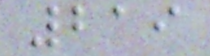219
